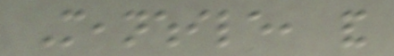Meanwhile, and
